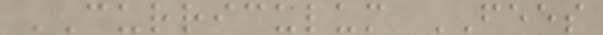CURRICULUM FEES
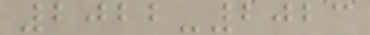2022-2023
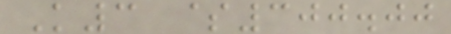K3 $300.00
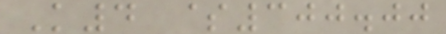K4 $300.00
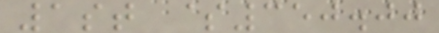1st $350.00
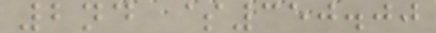2nd $350.00
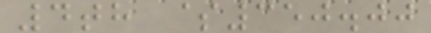4th $350.00
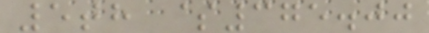5th $375.00
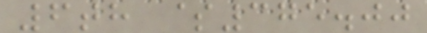6th $375.00
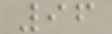96
